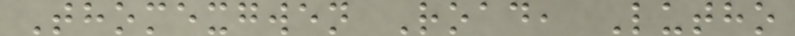Thomexgwen Road, Lutho
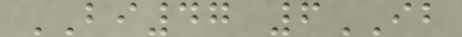BI47 6IB
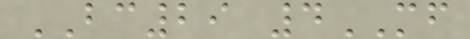BC29 4MF
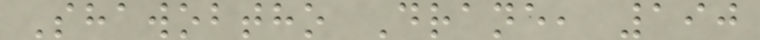Shawobtho Drane, 190
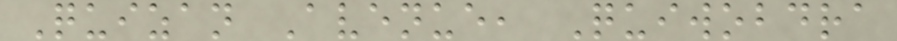Quizan Avenue, Quiwobdra
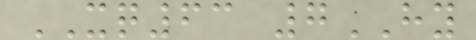XQ63 7HY
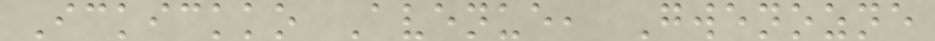Ickickko Avenue, Gwenozne
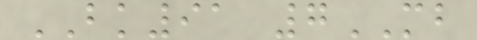BK91 7MB
